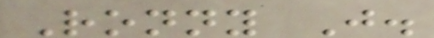Ronny J.
